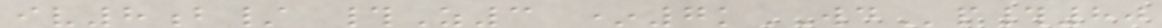iv8b/ #Z3 *7kWDp#80
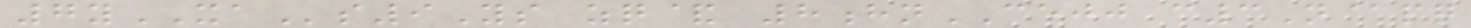7yXAs9Ys zq& 8hnCEJJ c3N@pq
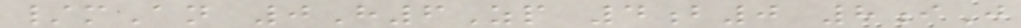/mAn 0H6Zp 4b0 8iJ
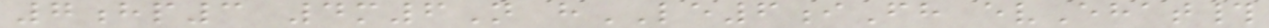7hp3 4m6N hLE6iFh evEhat#
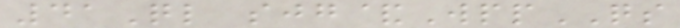41Ql sjg&WppQS
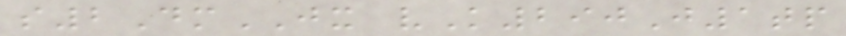s2DmJX vK290J1tp
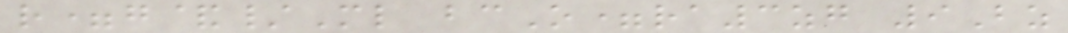r=g&/Ml bcO=ra3zg 9Bz
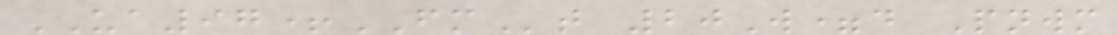UA97+FMt 20W=d Pnwm
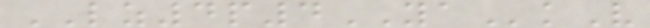LZ4p4YAkV
